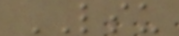LSU
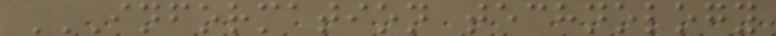INFORMATION TECHNOLOGY
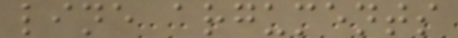line arguments
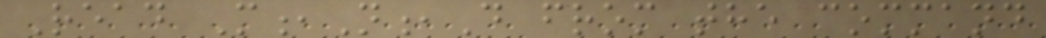Read M,N,D from the command
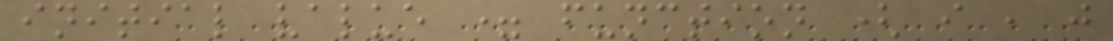initial value = function ( i , j
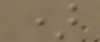)
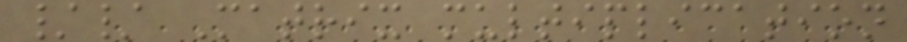// Matrix multiplication
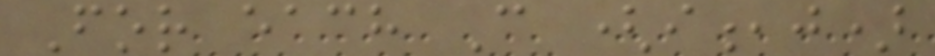For each C (i,j)
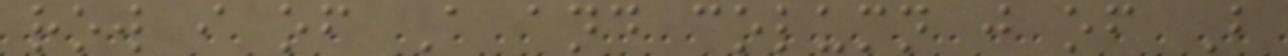row i of A and column j of B
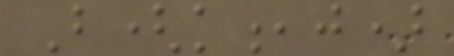B(k,j)
